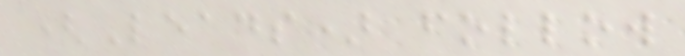(Leads) follow
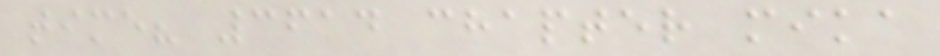time? 3614 chapter mika
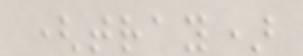(tray)
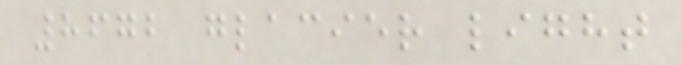8672 glacier light
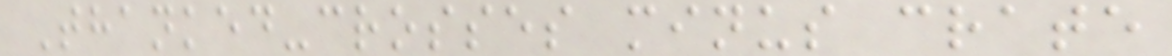Thanked-crosses minus crate
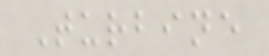Turbine
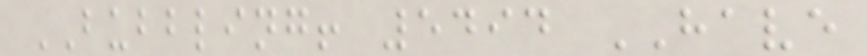BUBBLING! 5494 HAVE
